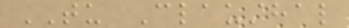TU Clausthal
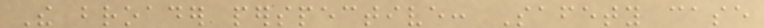The broader perspective: Safety case
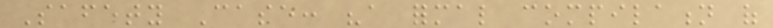Safety Case: "a formal compilation of
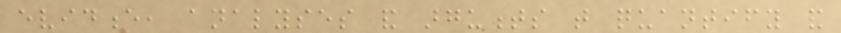evidence, analyses and arguments that quantify and
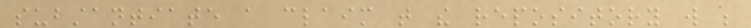substantiate a claim that the repository will be
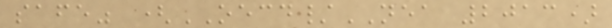safe" (OECD/NEA 2013)
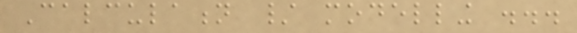Calculation / modelling ...
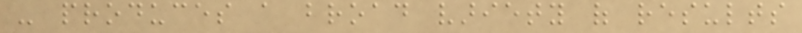- produces a broad variety of results
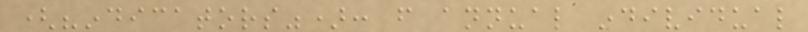("indicators"): from annual individual
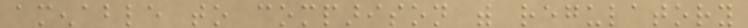amenable to comparison with regulatory
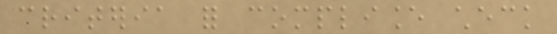criteria for compliance check
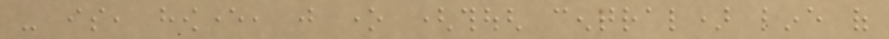- is, however, just one (though central) line of
